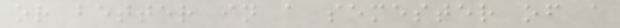or better in a semester of a
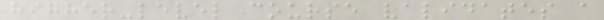higher-level course validates a
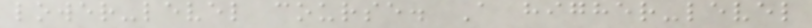lower-level course. A higher-level
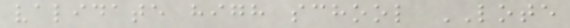validate high school LOTE
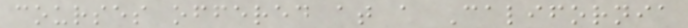courses offered at a California
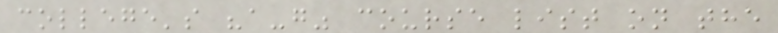college's "a-g" course list on the
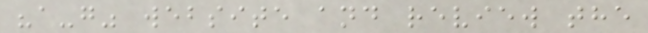"a-g" website and review the
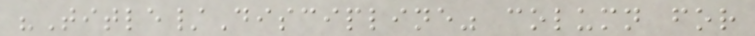"Title/Discipline" column for
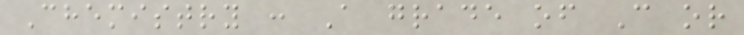Chemistry : A grade of C or
